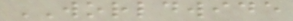WORLDWIDE
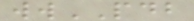wwPDB
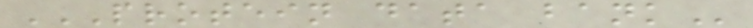PROTEIN DATA BANK
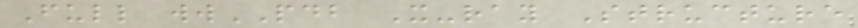Full wwPDB X-ray Structure
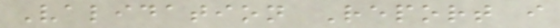Validation Report i
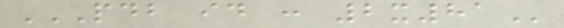PDB ID : 2X81
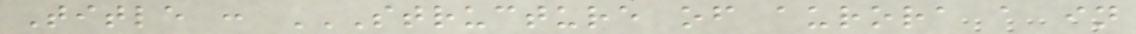Title : STRUCTURE OF AURORA A IN
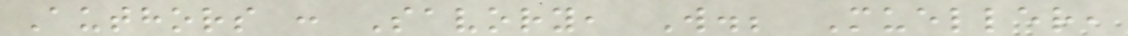Authors : Savory, W.; Mueller,
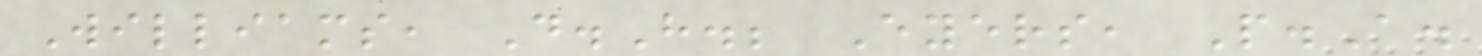Williams, D.H.; Eyers, P.A.
